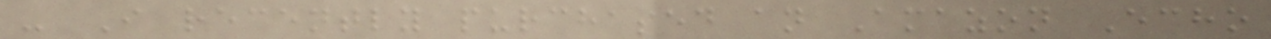- I recently purchased an Amazon Echo
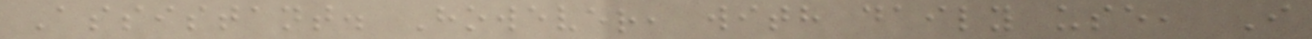Assistant. However, with daily use, I
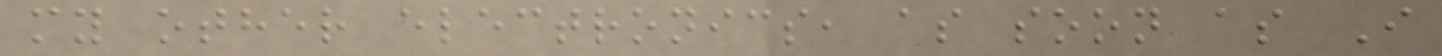my other electronics, as soon as I
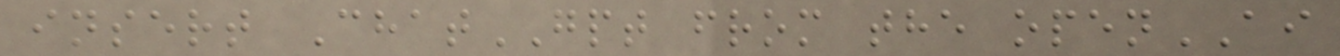insert ChatGPT from the openAI
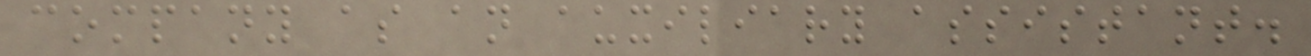company as an auxiliary assistant.
